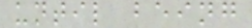until being
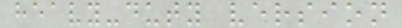heavy-duty version
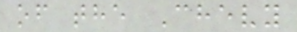of the Chevy
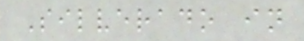Silverado in
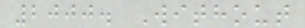2000. Without
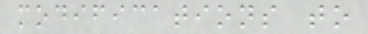modifications to
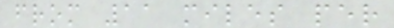from 11 miles per
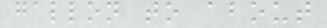gallon to about
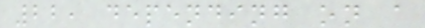22, depending on a
